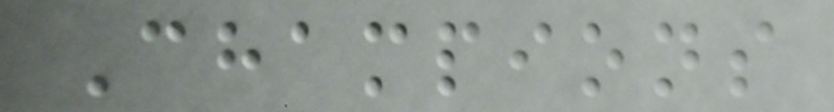Champions
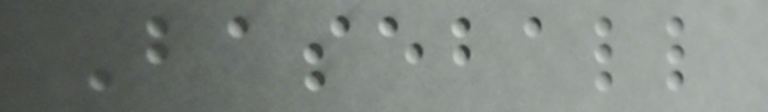Baseball
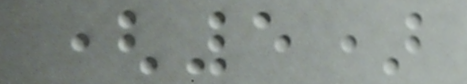(5)
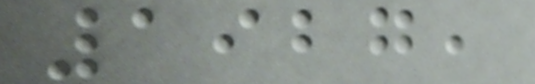1927,
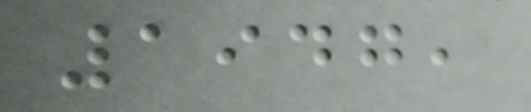1947,
